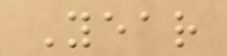Year
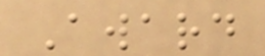Award
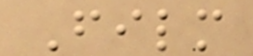Film
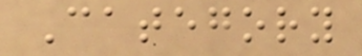Category
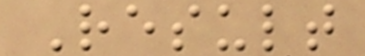Result
